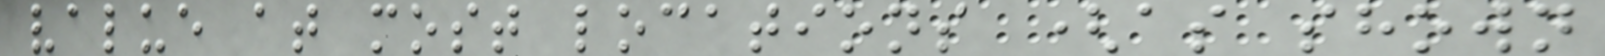value at most locations (as shown
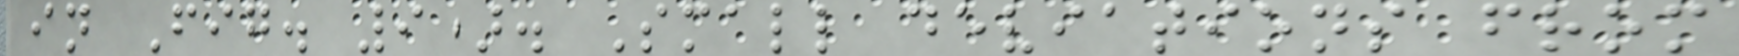in Fig. 9). Small deviations from
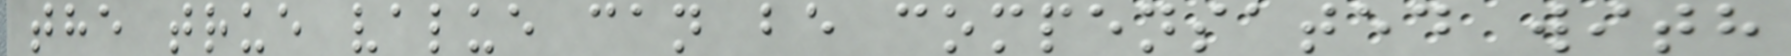the true value can be compensated with
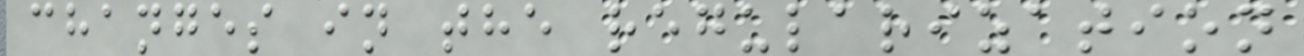changes in the regularization
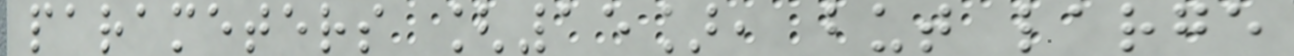parameters [15], but large
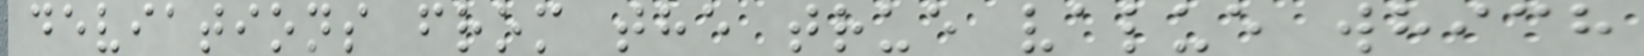deviations from the true value which
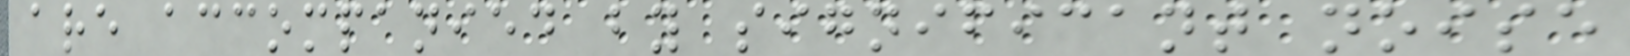are accompanied by significant noise
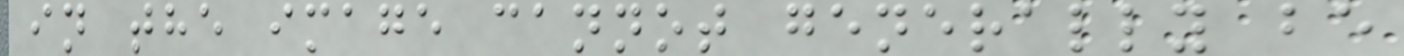in the image cannot generally be
